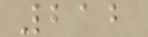212
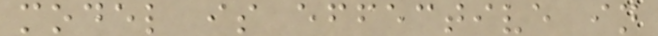model is effective in
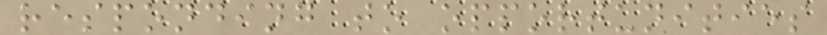responding to opportunities
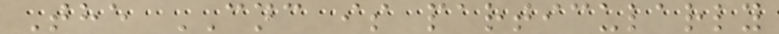The CNC is particularly
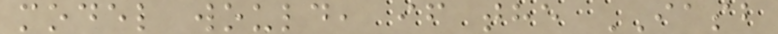model would, if the IASB
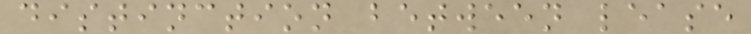distinction between lease
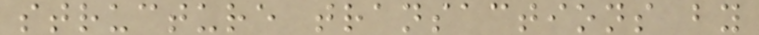structure transactions by
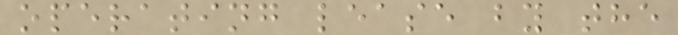operating lease by the
